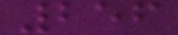256
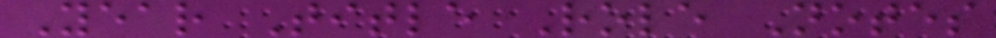Year Title Role Notes
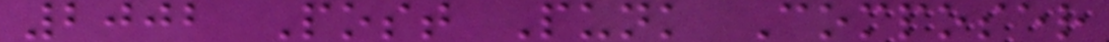2002 Post Punk Composer
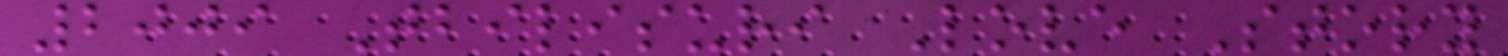2009 Tbilisuri Love Story
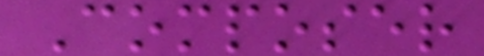Composer
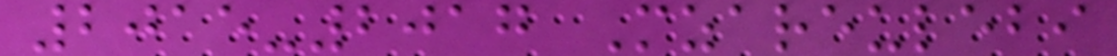2015-2017 Mzareulebi
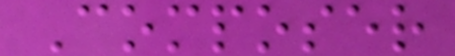Composer
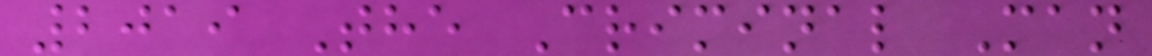2019 The Criminal Man
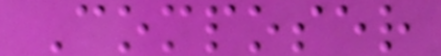Composer
